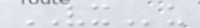VXu
